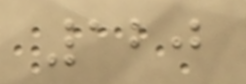120
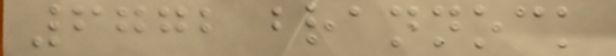6772 brannock
